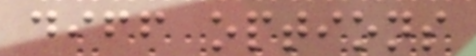diff options
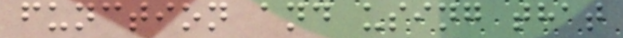function and using that
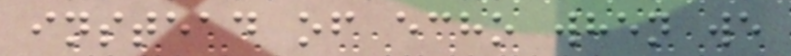instead of echo when we
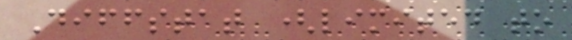Diffstat (limited to
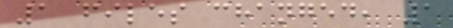1 files changed, 1
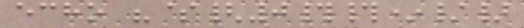echo "${0##*/}
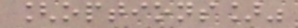[options]"
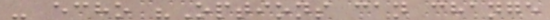- echo "Options can change
